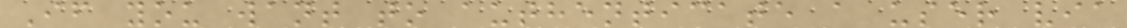If you want to authenticate a user via
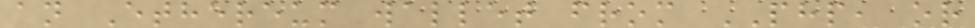an Ethereum wallet from PHP, or
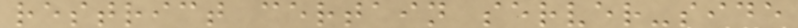restrict certain server-side
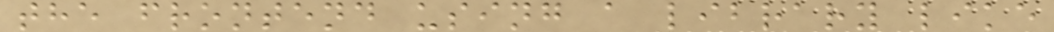the frontend using a library like
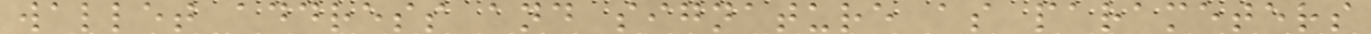wallet address and signature as parameters
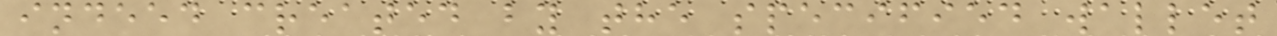indeed created by the specified wallet
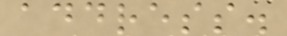address.
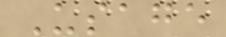Usage
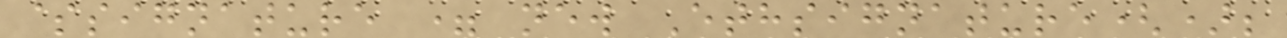$signature = new Ethsignature();
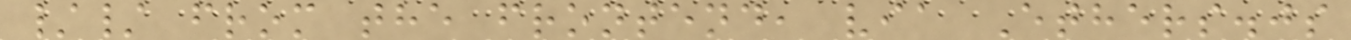// from the frontend, via Ethers.js
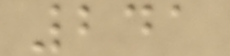241
